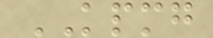KPMG
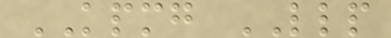KPMG LLP
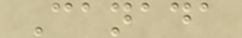Canada
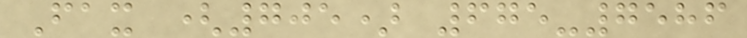Fax (705) 675-7586
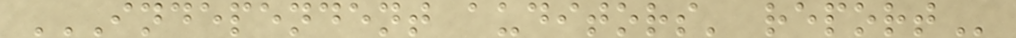INDEPENDENT AUDITORS' REPORT
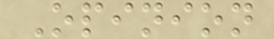Opinion
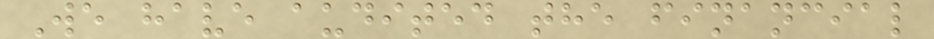We have audited the financial
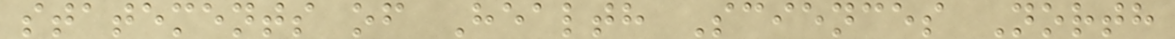statements of Health Sciences North
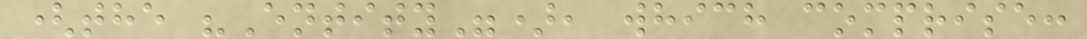(the "Entity"), which comprise:
